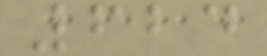624
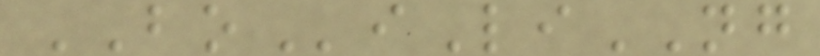BOiLiNG
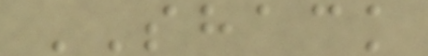SHACK
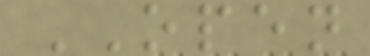OPEN
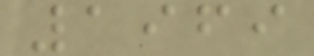1969
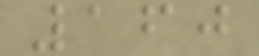160
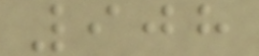908
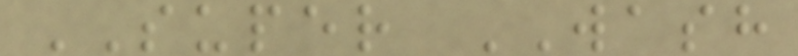SUPER WASH
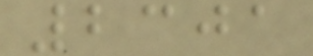2301
